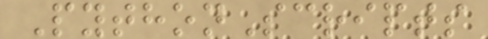PythonScripts
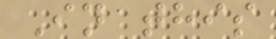In this
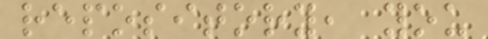repository, you
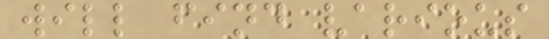will find various
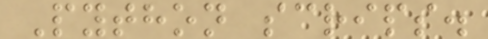Python scrips.
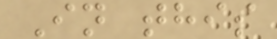In this
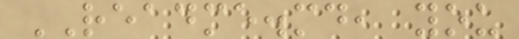README.md, you
